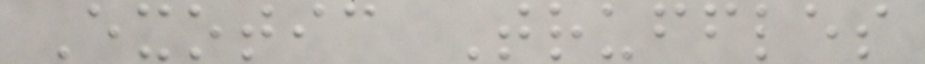Exotic Truffles
